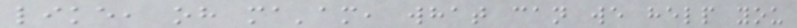like, oh ma'am, what can we help you
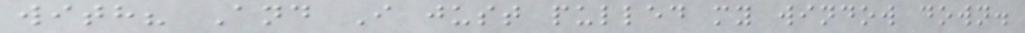with? And I just pulled my window down.
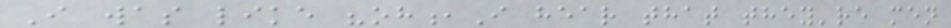I was like "oh,I hear that they're men
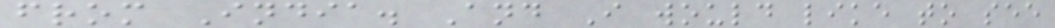from India. And I would like to see
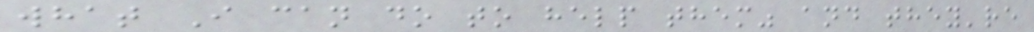what I can do to help them" and they're
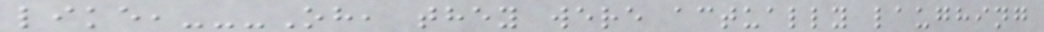like,---Oh, they were actually laughing
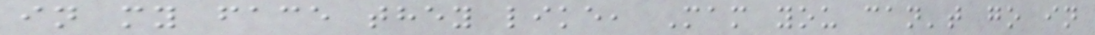in my face they like, Mam you can't go in
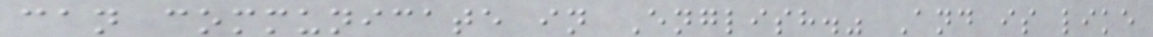can communicate in English." And is like
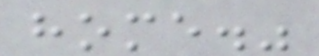home."
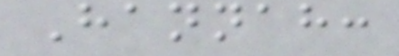Hannah:
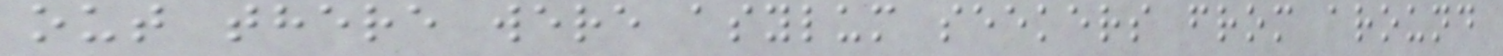out there were asylum seekers from around
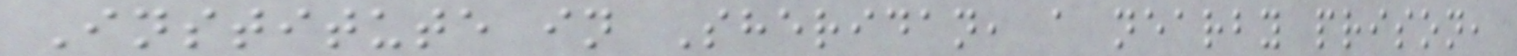Institute in Sheridan, a nearby prison,
